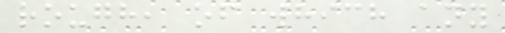rough, of which any
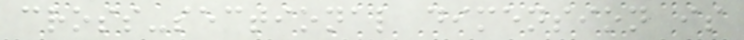cross-sectional dimension is
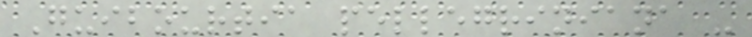Guibourtia pellegriniana -
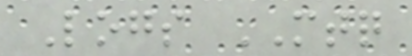Logs MTQ
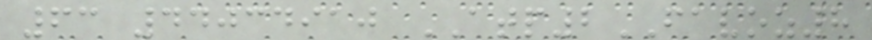63 44034910 ATP2FAVOZ8
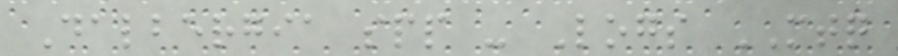Dalbergia spp - Logs MTQ
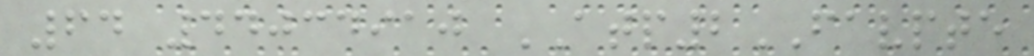64 44034910 ATP2FAVPTE
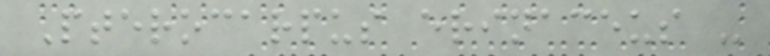Pterocarpus erinaceus -
